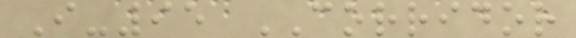I-95 CORRIDOR
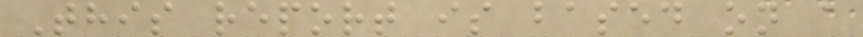This report is based on a
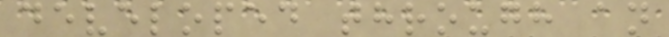developed through an
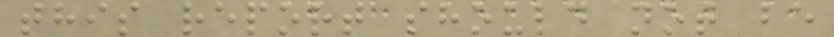this report should not be
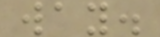way.
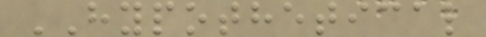HYPOTHETICAL
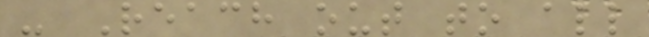- Reach out to all
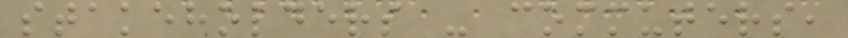stakeholders - commuters,
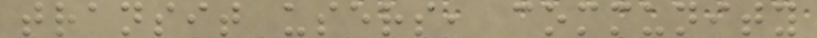transit users, community
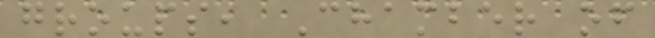groups, Chamber of
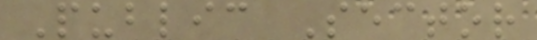Public Sector
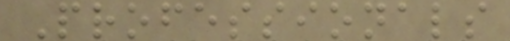Professionals
